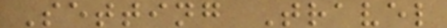Setting Travel
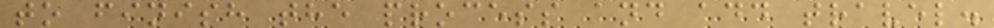to finish the process and add travel.
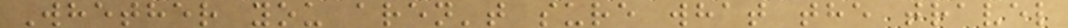Whether you aren't sure what the travel
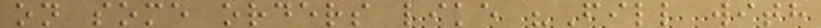on some orders like "Fill with
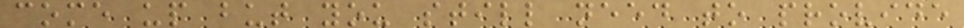come up but you still need to provide
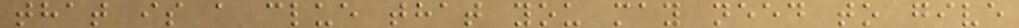that is a clue that you may need to give
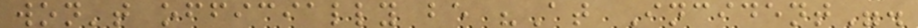won't officially be "At Incident".
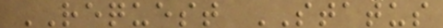REQUEST STATUS
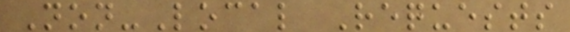Non-Local Requests
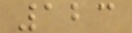123
